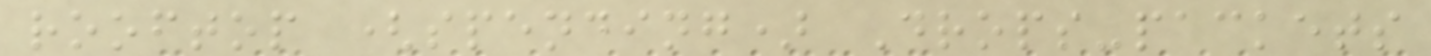rooftop (spending) Drops-packets
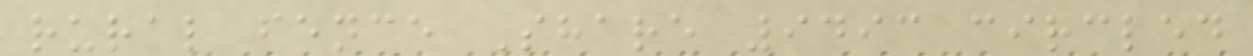rural fence Share 9493 circled
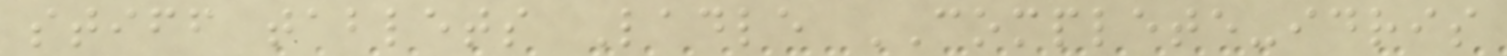stiff tablets Ladle COMPLETE-idris
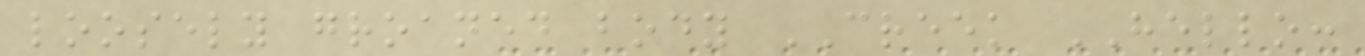loosely groaned body CREEK HELLO:
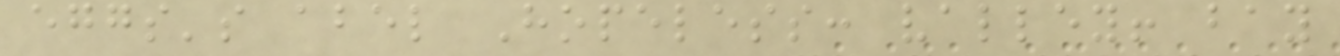eggs's abel Hopeless: valley! bay
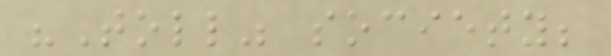"Toll" society;
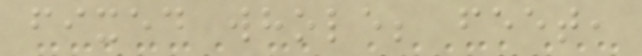fixed whole; feet,
